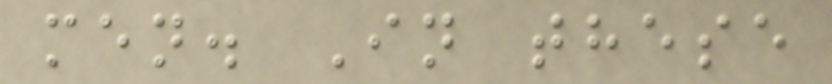men. In these
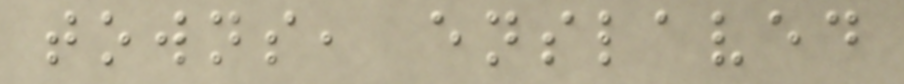towns, enslaved
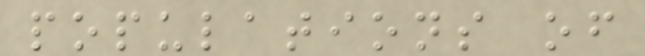populations of
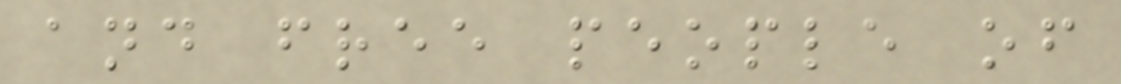and free people of
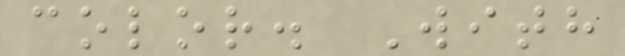color. With
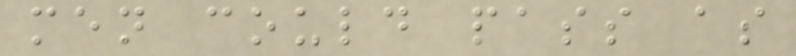men could pass as
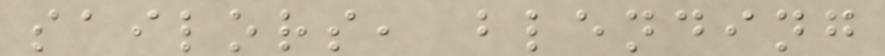sailors, blending
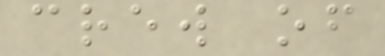crew of
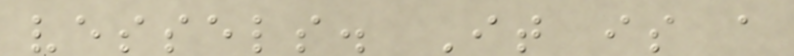vessels. It is a
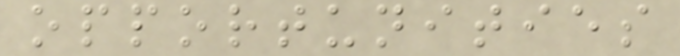opportunities
